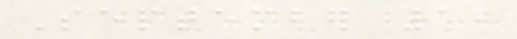September 1,
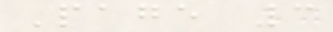Page 3
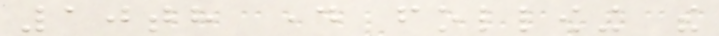10th day following the
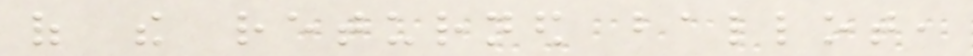of the returned ballot,
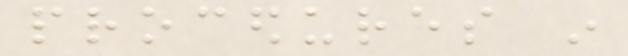procedures in
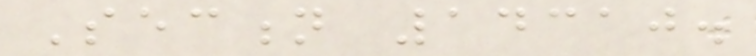Section 14310.
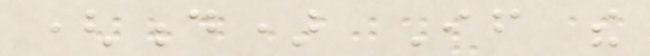(d) If the
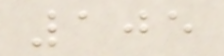105
